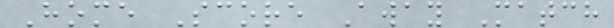Home Score Away Match
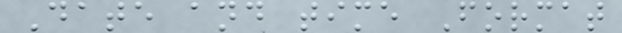Date and time Format
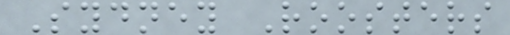Sydney Roosters
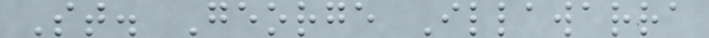St. George Illawarra
